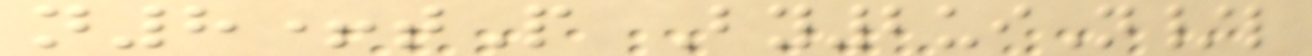n8+tP By2uiN/l
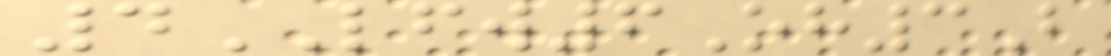4LFW6Oh3B
